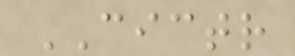CICTR
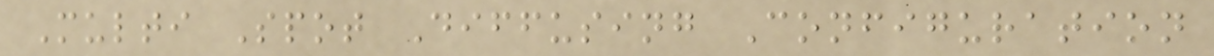Multi Spot Diffusing Configuration
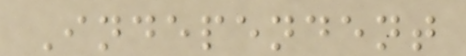Independent
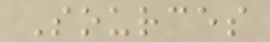Sources
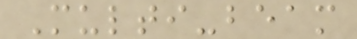Multi-beam
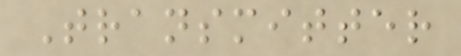Transmitter
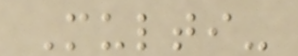Multi-
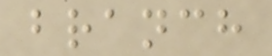branch
